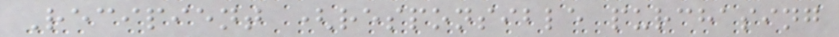Recipient (responsible purchasing
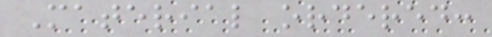Material ordered:
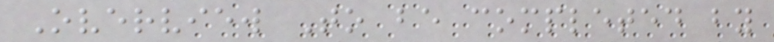Overview To be completed by
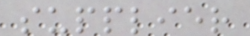supplier
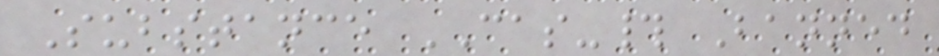Substance CAS-# Banned
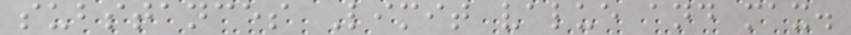substances Limit value and max.
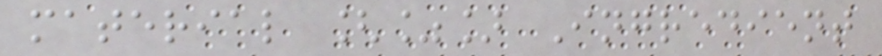material [%] Ingredient
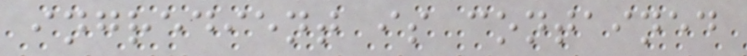ingredient is contained
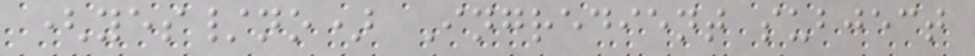(yes/no) Ingredient subject
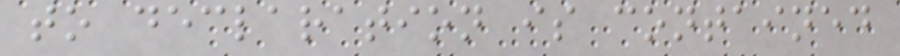to declaration is contained
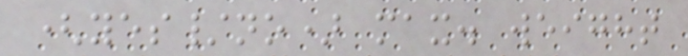(yes/no) max. weight
